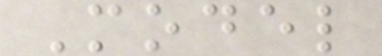Model
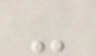-
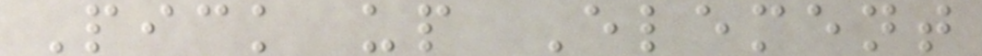Pick up Element
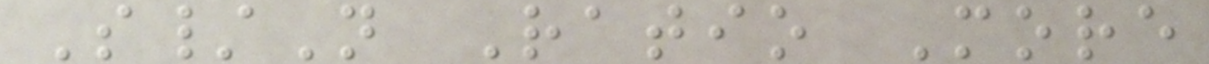S/N Ratio More
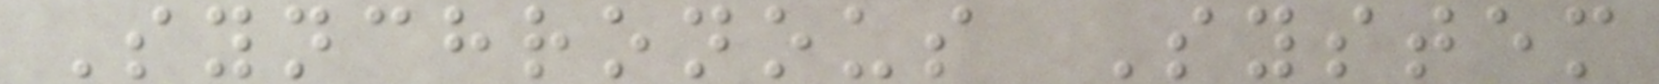Synchronous System
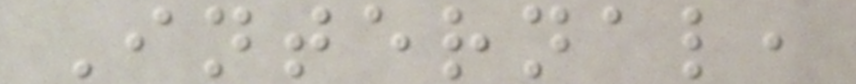Internal,
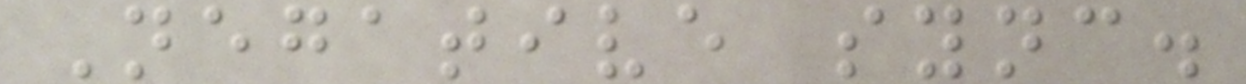Negative sync.
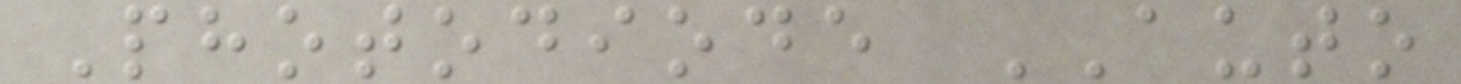Photodiode AUTO
